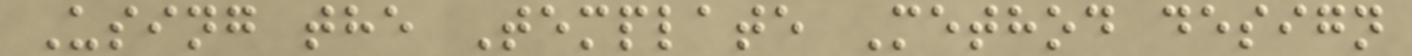Using the Template Method design
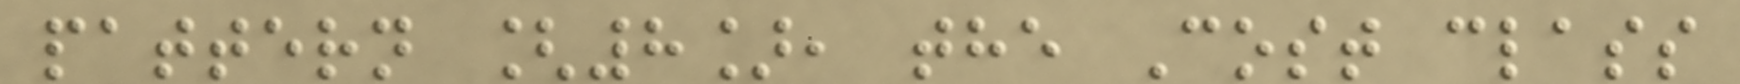pattern [8], the Cost class
